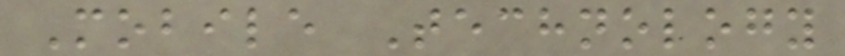Mobile Technology
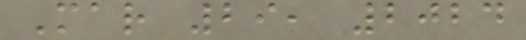Mar 29, 2024
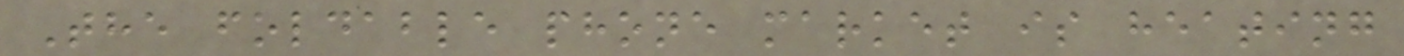The foldable phone market is heating
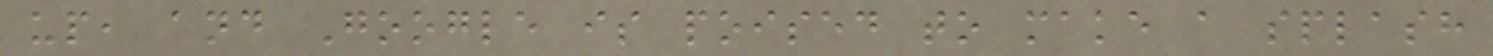up, and Google is poised to make a splash
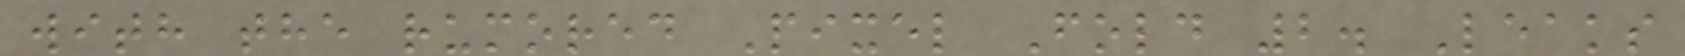with the rumored Pixel Fold 2. Leaks
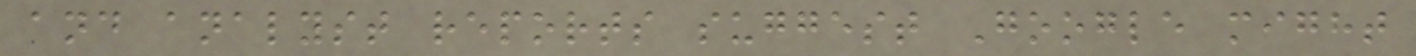and analyst reports suggest Google might
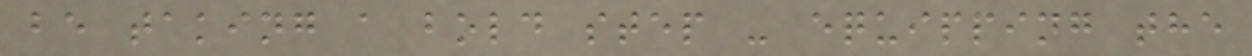be taking a bold step - equipping the
